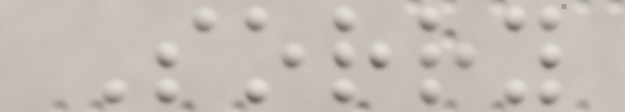Sorry
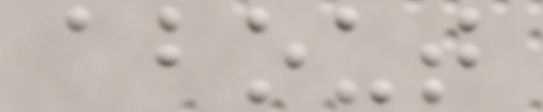about
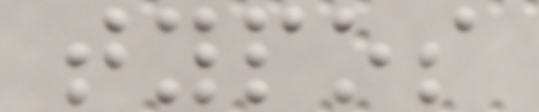typos
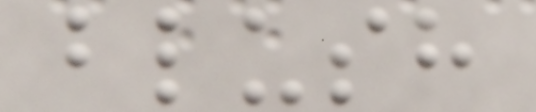blush
